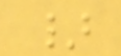}
